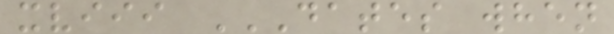xviii DATES WHEN
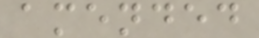amended
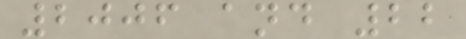2006 and 22
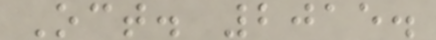Oct. 2015.
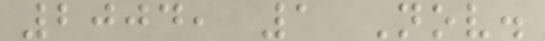2004, 1 Nov.
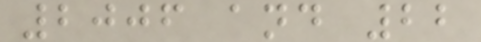2006 and 22
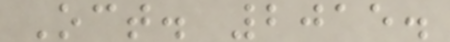Oct. 2015.
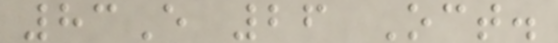83E 26 Oct.
